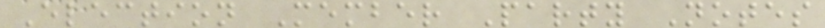Election Member Party Notes
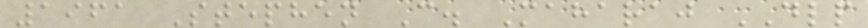1961 Stephen C. Maharaj DLP
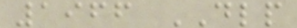1966 DLP
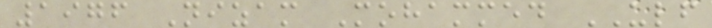1976 Nizam Mohammed ULF
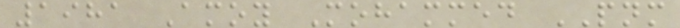1981 Amoy Mohammed PNM
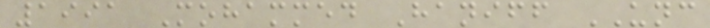1991 Mohammed Haniff UNC
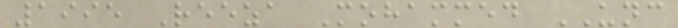1995 Reeza Mohammed UNC
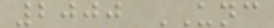2000 UNC
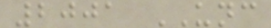2001 UNC
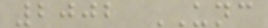2002 UNC
